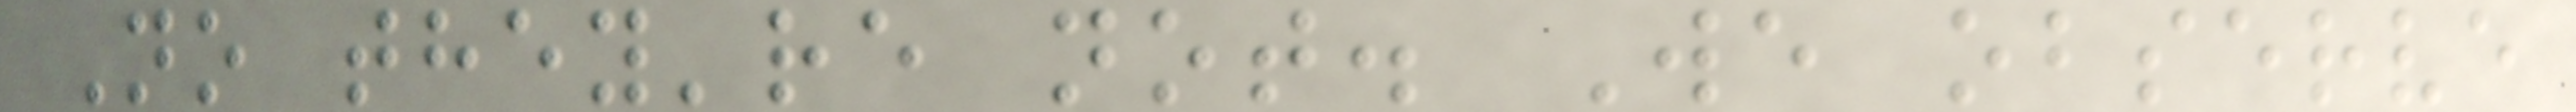No they're not. We observe
